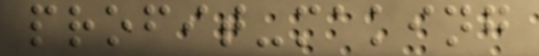profit-making
